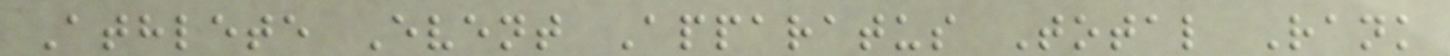Athlete Event Apparatus Total Rank
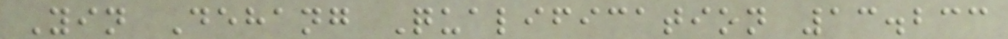Yin Dehang Qualification 13.233
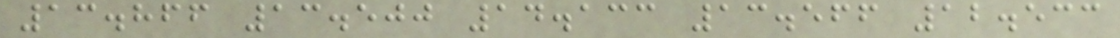13.866 13.500 14.133 13.566 12.533
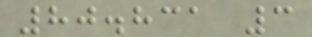80.831 3
